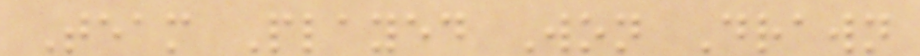Team Played Won Drawn
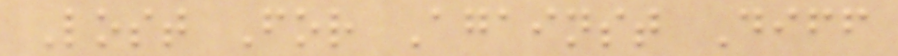Lost For Against Diff
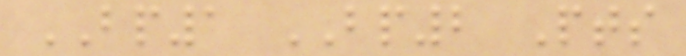BP1 BP2 Pts
